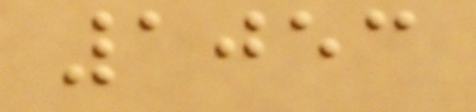1053
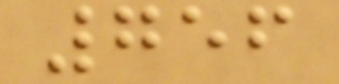756
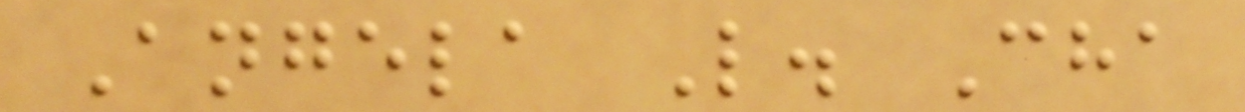Angela L. Cha
